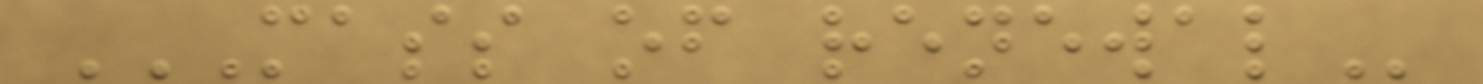MASS OF RENEWAL
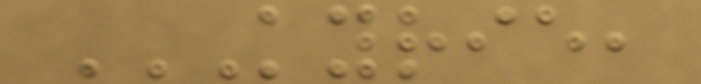KYRIE,
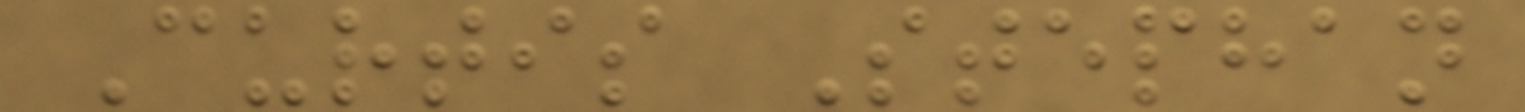Curtis Stephan
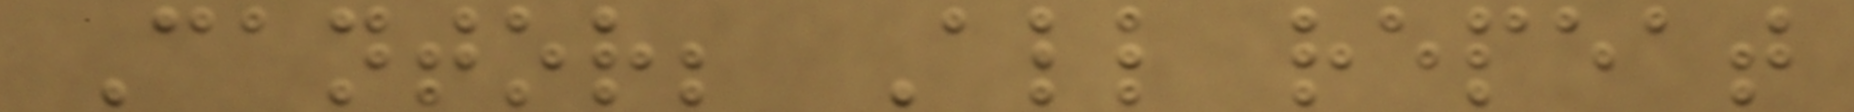Cantor; All repeat
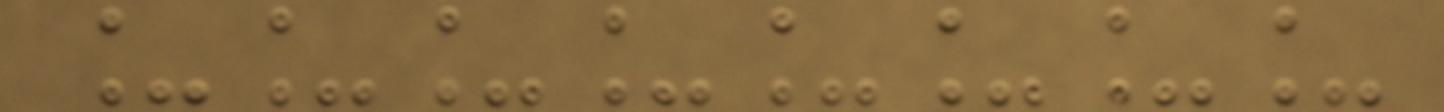________
